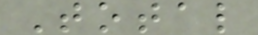Total
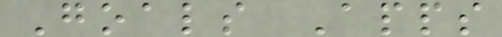Goals Apps
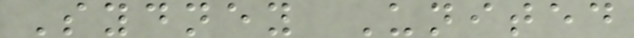Sydney United
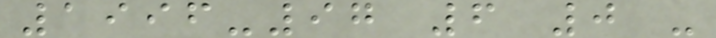1996-97 6 0 -
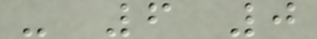- 6 0
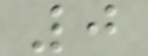0
